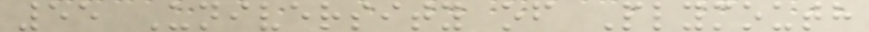55 University of Plymouth
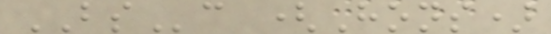BSc (Hons)
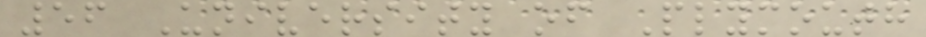56 University of Plymouth
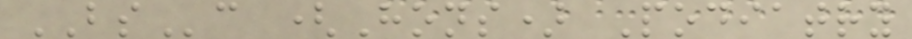BSc (Hons) Podiatry
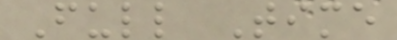Full Time
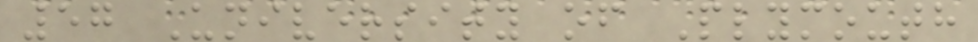57 University of Plymouth
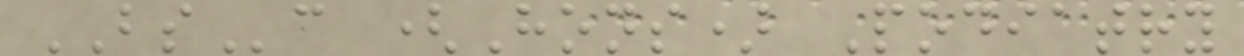BSc (Hons) Podiatry
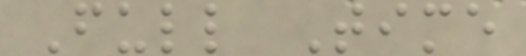Full Time
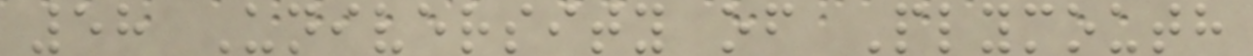58 University of Plymouth
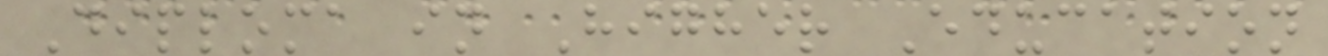Diploma in Higher Education
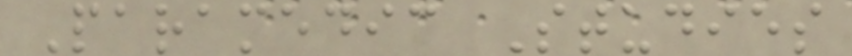Paramedic Studies
